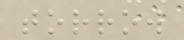torrow
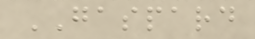GASPARD
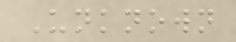Unknown
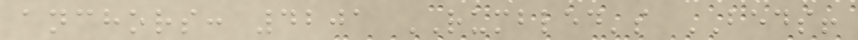anchors: 4201 RUMBLED's BEDS!
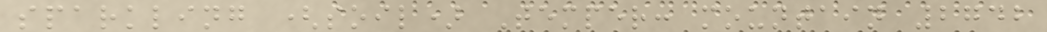sparkling (soil) Temper: mountain 2742
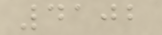4102
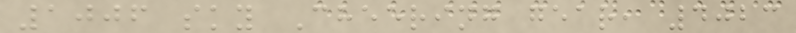1006 sky Cheering gear, 4023
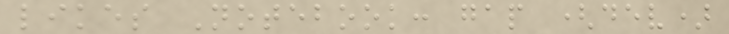likes Notebook: gap (dev)
